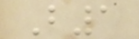B1
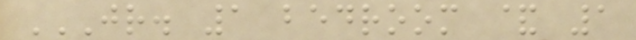JR. 1 BEDROOM & 1
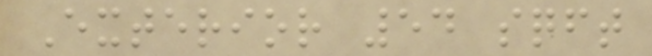Exterior 54 sqft
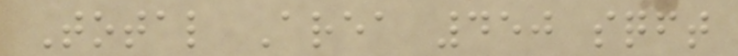Total Area 450 sqft
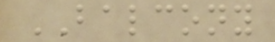BALCONY
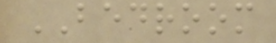BEDROOM
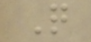Q
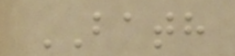BATH
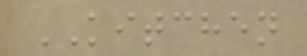KITCHEN
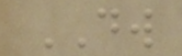DW
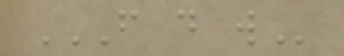F D W
